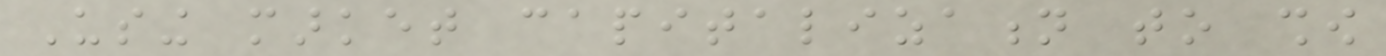Using market capitalization to show
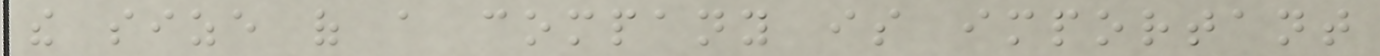the size of a company is important
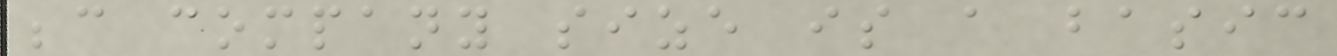because company size is a basic
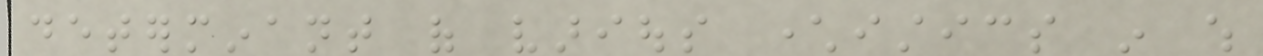determinant of various characteristics in which
